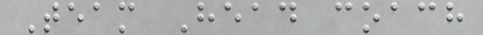Team Head coach
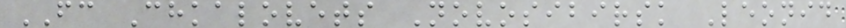FC Chkalovets Novosibirsk Leonid
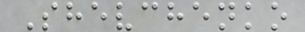Shevchenko
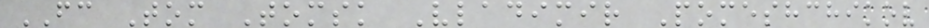FC Tom Tomsk Vladimir Pomeshchikov
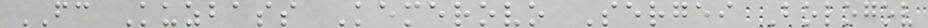FC Kuzbass Kemerovo Sergei Bologov
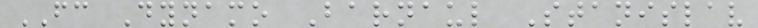FC Dynamo Barnaul Stanislav
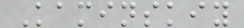Kaminskiy
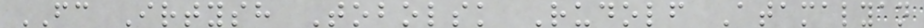FC Irtysh Tobolsk Rudolf Atamalyan
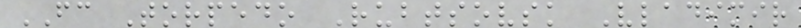FC Torpedo Rubtsovsk Vladimir
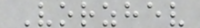Vorzhev
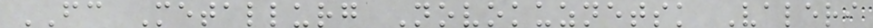FC Metallurg Novokuznetsk Valeri
